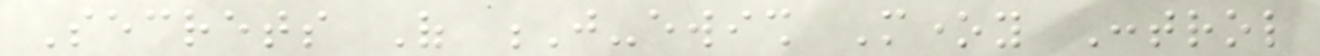Secrets Of J-ewish Money Control
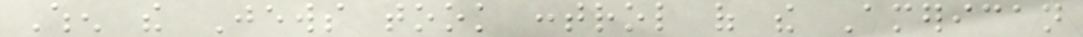When the Jews took control of the American
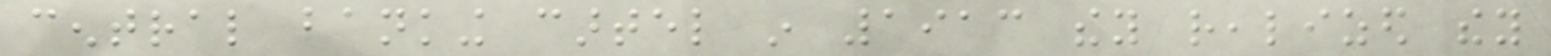central banking cartel in 1913 they realized they
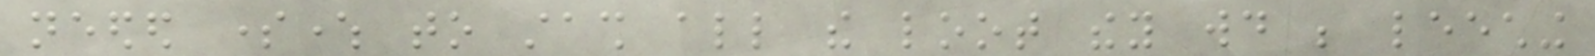needed somewhere to stash all the loot they would be leeching
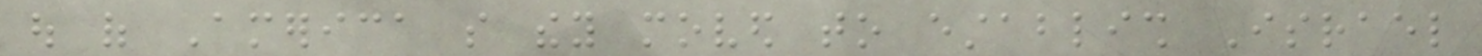out of America so they moved to establish Israel
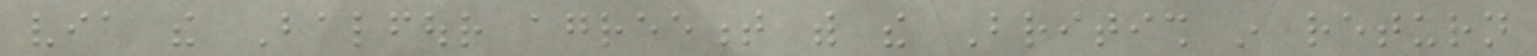via the Balfour agreement with the British in return
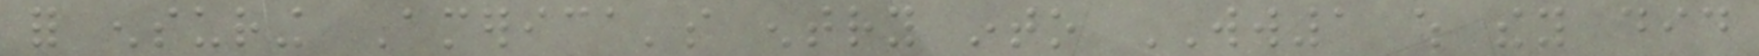for ensuring America's entry into WW1 which they did
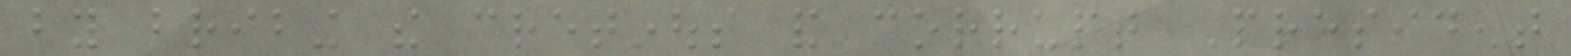by bribing the cretinous and corrupt President
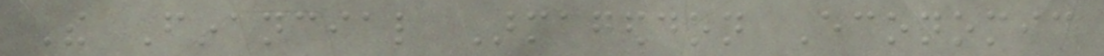The Financial Armageddon Economic
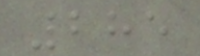285
